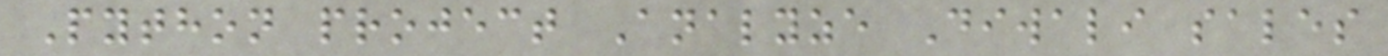Python project Analyze Diwali sales
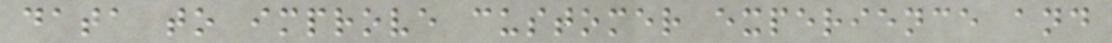data to improve customer experience and
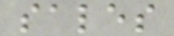sales
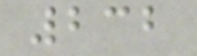232
